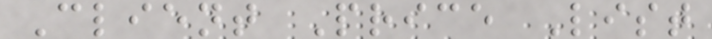Client Price List
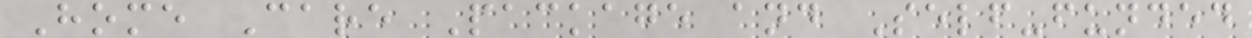Home Care Package and Self-funded
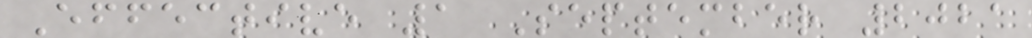Effective 1 September 2021
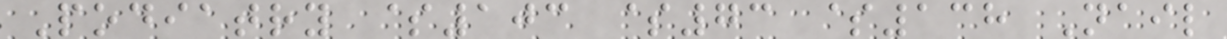Podiatry $103 $73 $138 Nail
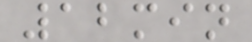12min
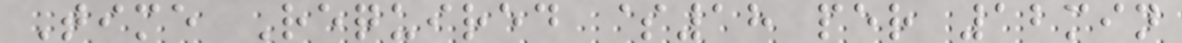Time Required $18 per 12min
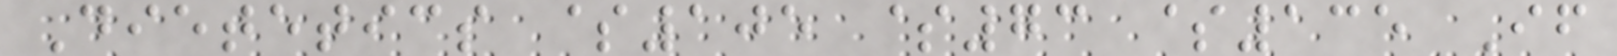Dietetics $105 $73 $135 If
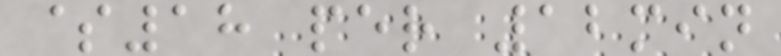$18 per 12min
